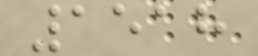1518
